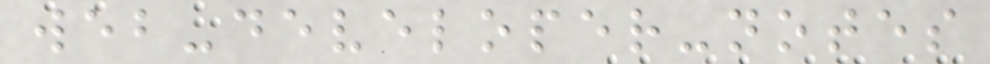web-developer-notes
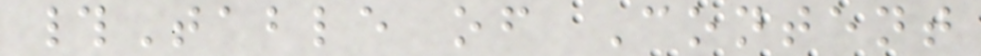#Table of Content
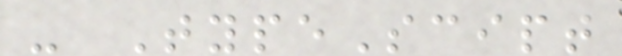- TypeScipt
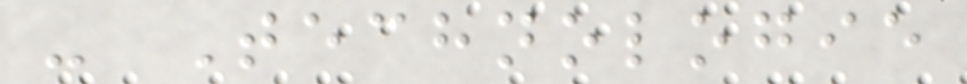- Technologie
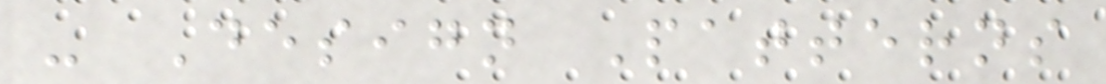- Design Patterns
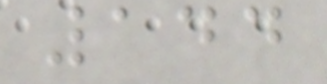144
